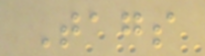Tags
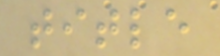title
